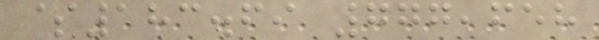$183.69 777,658
